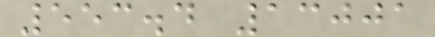553.4 13001
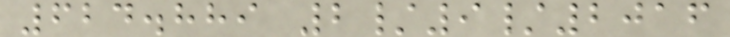624.889 2/9/2016
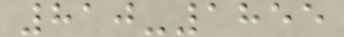810-1855
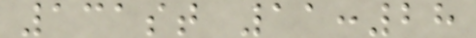131st 11:28
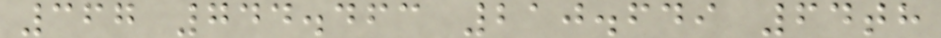367 744.463 210.649 64th
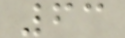63
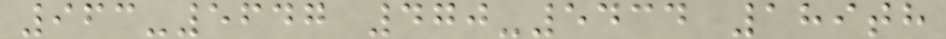963-5647 470-5434 189th
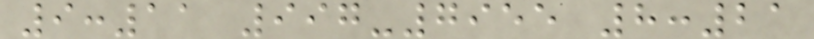9:11 997-7955 8:21
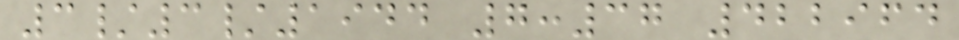3/3/1944 7:37 422964
